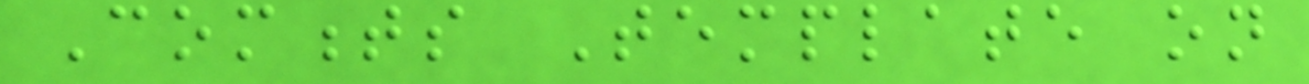Comments Template on
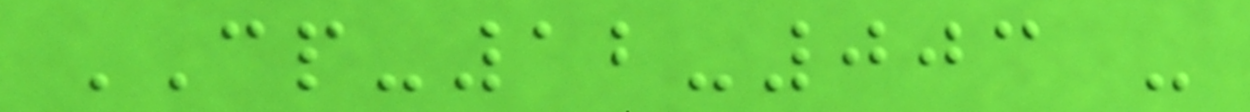CP-12-003 -
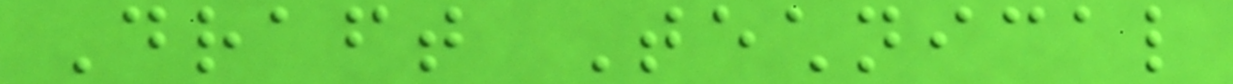Draft Technical
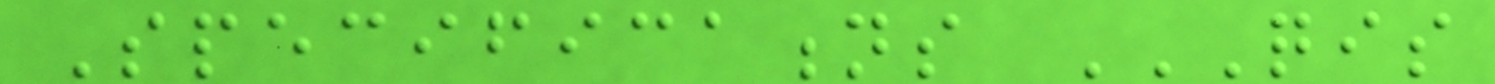Specifications QIS
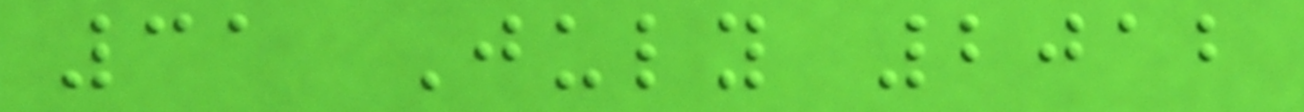31 July 2012
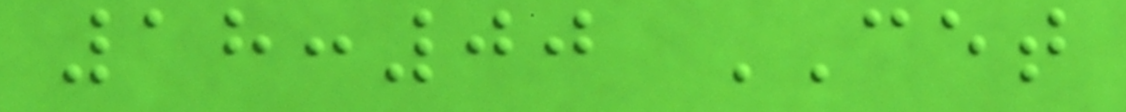18:00 CET
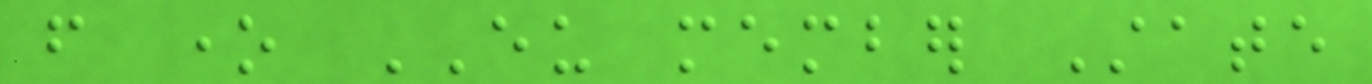from one EU member State
